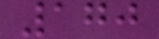170
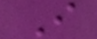I
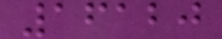16120
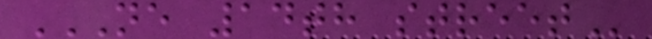NE 14TH STREET
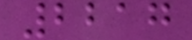2217
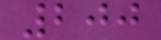200
